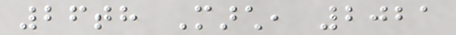26th March, 2021
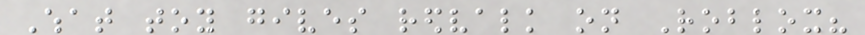What toy gives redvalk on Roblox?
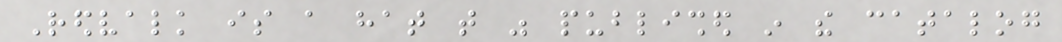Redvalk is a hat that was published in the catalog
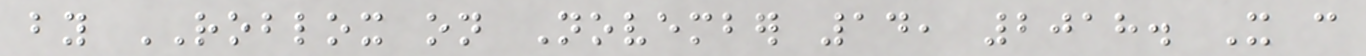by ROBLOX on November 14, 2018. It can
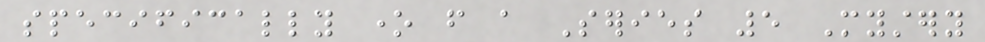specifically one from a Series 5 Mystery
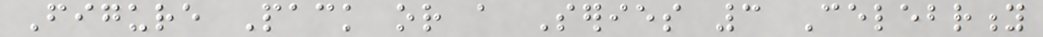Figure Pack or a Series 3 Celebrity
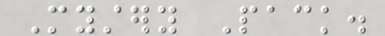Mystery Pack.
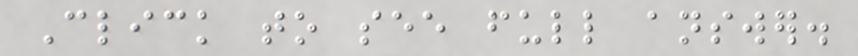Click to see full answer.
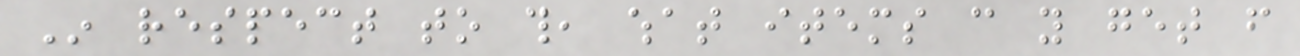In respect to this, what items can you get from
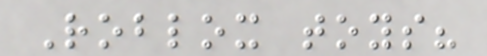Roblox toys?
